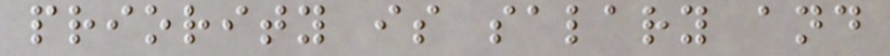priority is salary and
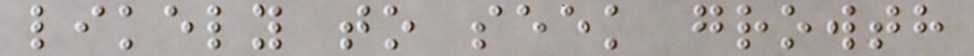likely to seek growth
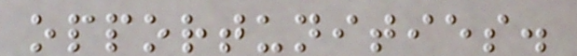opportunities.
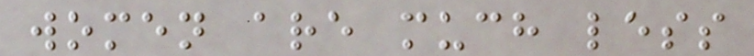women are much less
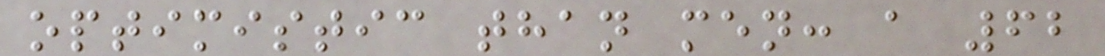optimistic than men: a 62
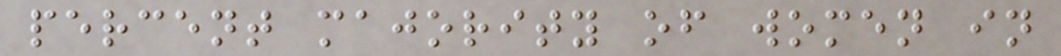percent majority of women in
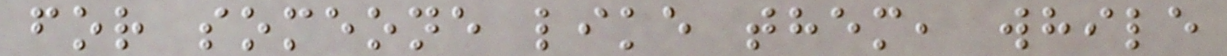for someone like them, while
